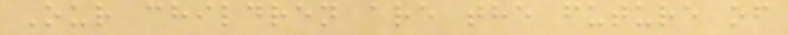Our children are the future of
